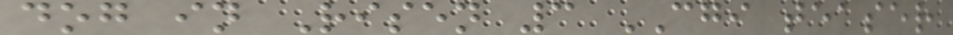dog in Risen 3 CGI teaser
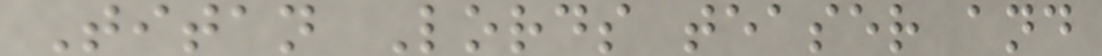Titan Lords teaser and
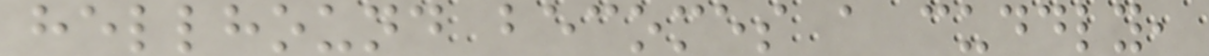hellhound becomes a cuddly,
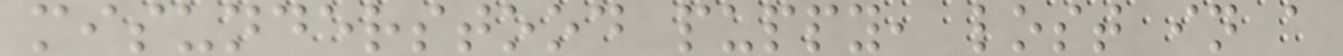misunderstood puppy, lost in a
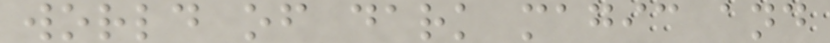world of dark magic and
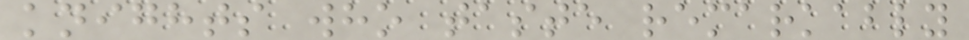knights who taste remarkably
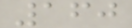160
